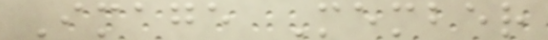Image Member
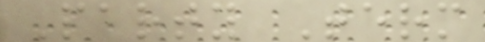Party Term
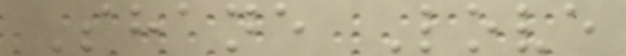Shane Love
